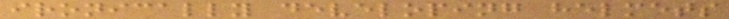ironically developing helmets
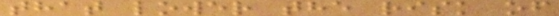that lower the risk of
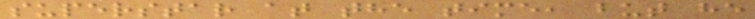superstar at the time, but he
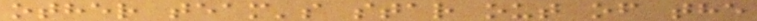other team's star out of the
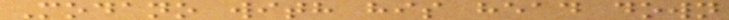Modano with his head down
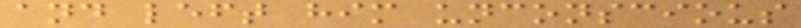and left him unconscious
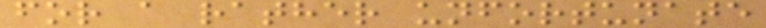for a rather unfortunate
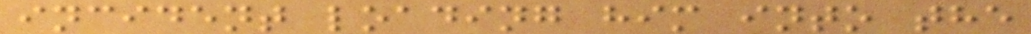incident loading him into the
